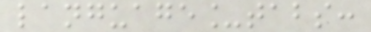language_tabs:
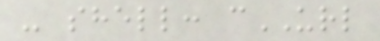- shell: cURL
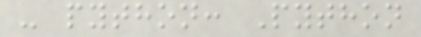- python: Python
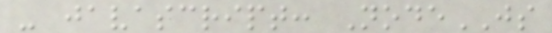- javascript: NodeJS
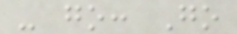- go: Go
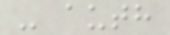- auth
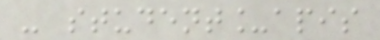- student_apis
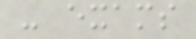- exams
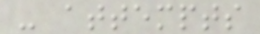- attempts
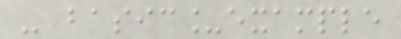- basic_example
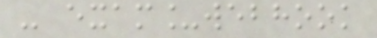- exam_webhook
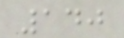140
